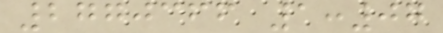2770366 1:07
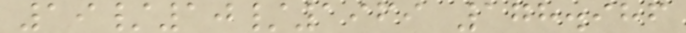19/10/1969 178.986
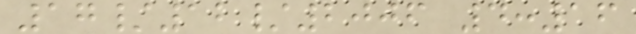17/12/2006 4:16
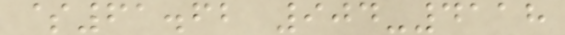$61.62 904-4118
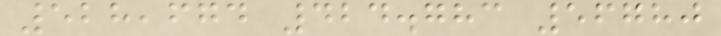528,674 424.783 56780
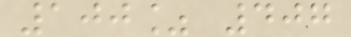100% 407
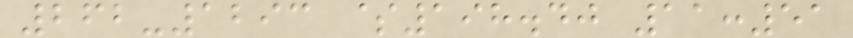262-1293 $198.40 11:51
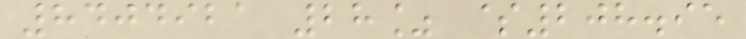8404921 28% $208.95
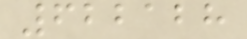622128
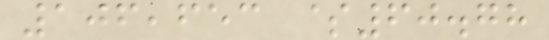106,653 $60.78
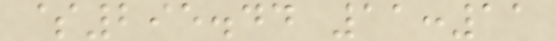$295.44 11:11
